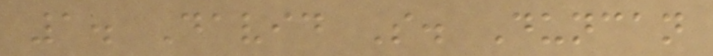1. David S. Duncan
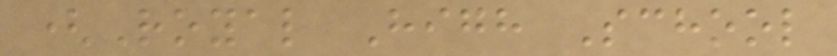(Royal High School
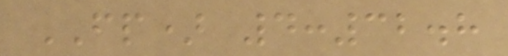FP) 4:32.8
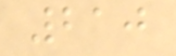210
